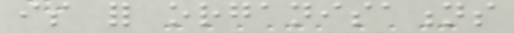is for organisations
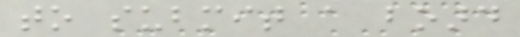to submit a board
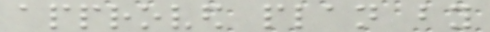approved plan by
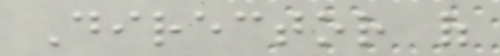Director of
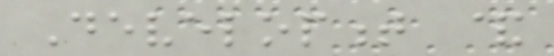Development &
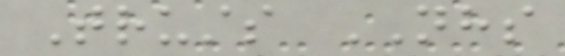Trusts NHS
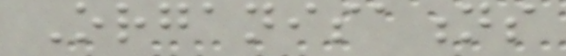Organisations
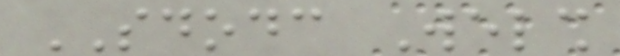SDODC Welsh
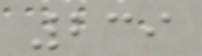239
